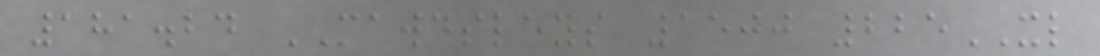181.24 MAWDSLEYS 1500 225XL
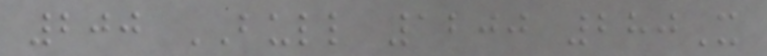200 BULL 1200 280X
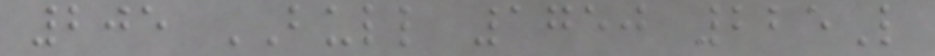205 BULL 1750 225L
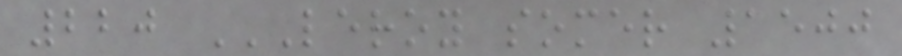220 LEROY SOMER 1500
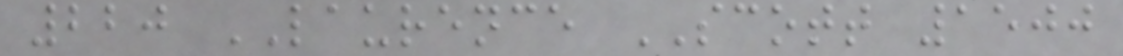220 LAURENCE SCOTT 1500
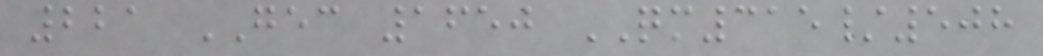221 GEC 1650 QM315/508
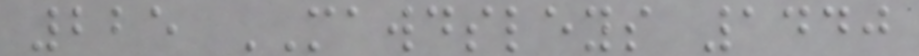225 MAWDSLEYS 1440
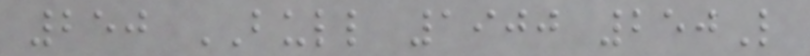250 BULL 1900 250L
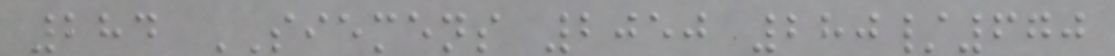284 SIEMENS 2050 280/670
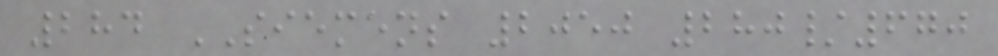284 SIEMENS 2050 280/670
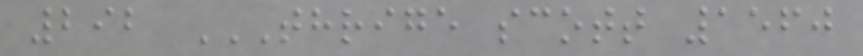292 THRIGE SCOTT 1560
